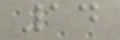14
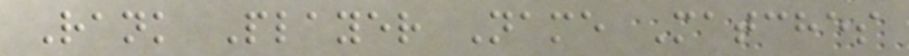Rank Player Name Matches
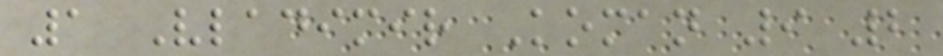1 Vladimir Koman 9 2
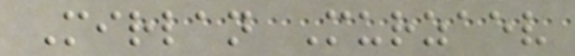Mirlan Murzaev
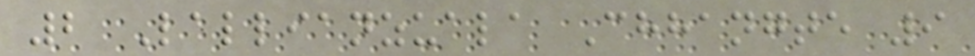2 Lallianzuala Chhangte 9
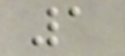1
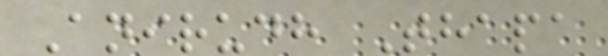Anirudh Thapa
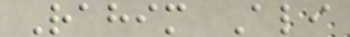Rahim Ali
